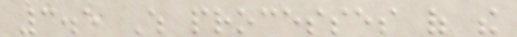3.5 Which processes of the
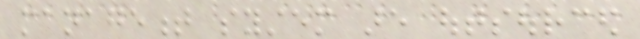management system are outsourced
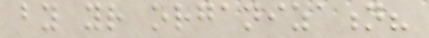by your organization?
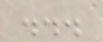...
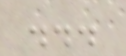...
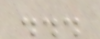...
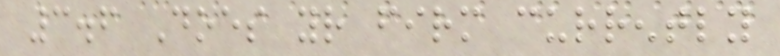3.6 Does your firm currently
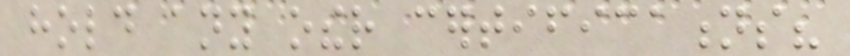hold any other certifications?
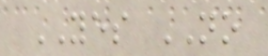YES NO
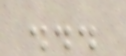...
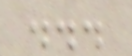...
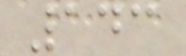143
